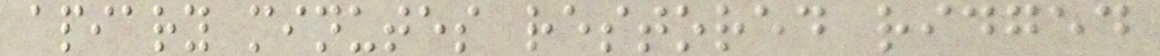apiary minutes restored ridged
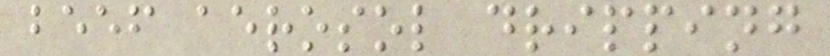beef aerosol dripping
